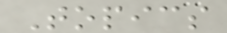Topics
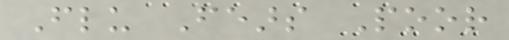Flu Fears Poor
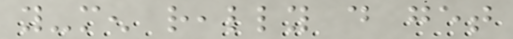you-men really do get
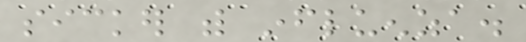sicker with influenza.
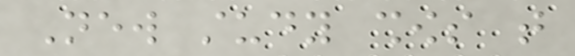New study shows that
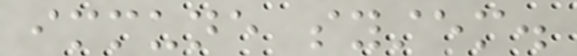immune system.
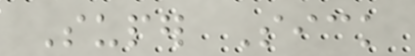Super Sick
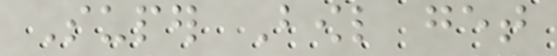Super Bowl get
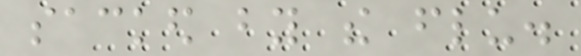sacked by the flu.
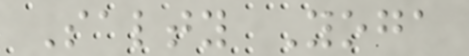Salty Yoga
